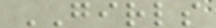GIRLS
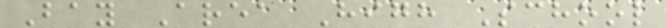Bay Area High School
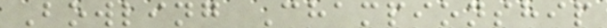Bowling Championship
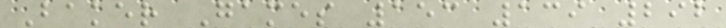Baker Games 153 139 292
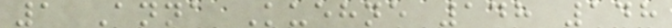1 Anna Kuehne 148 148
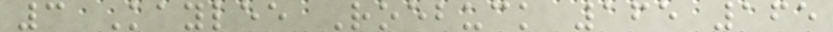3 Kaylee Roebuck 165 165
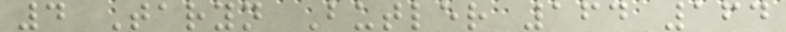4 Taryn Butler 164 164
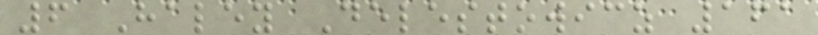6 Haley Delestowicz 161
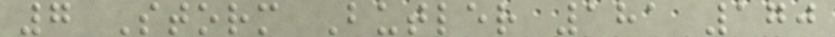7 Storm Butler 181 170
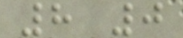8 0
